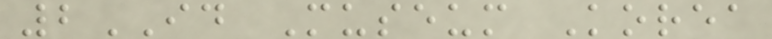2ID Museum Korea
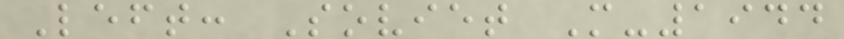Left: Soviet M-1944
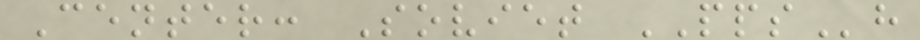Center: Soviet PPSh
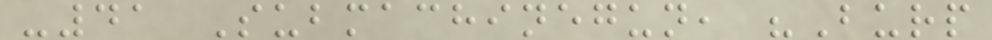-41 Submachinegun, "Burp
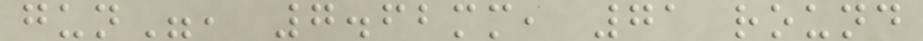gun", 7.62mm, 71 round
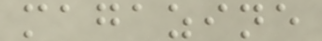magazine
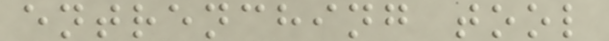entrenching tool
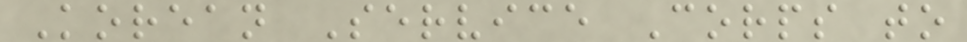Korean Service Corps to
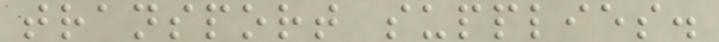transport supplies.
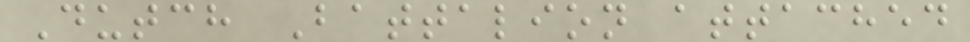Dutch Battalion attached
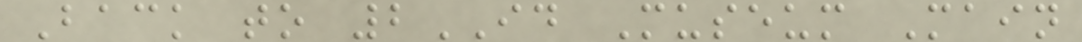Back to 2ID Museum Main
